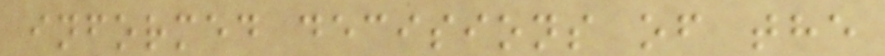informed decisions of the
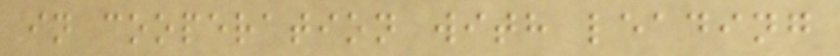in cooperation with leading
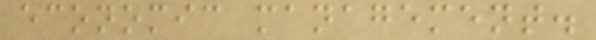economic management.
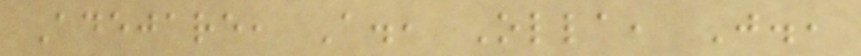Adejare, A., Olla, J.,
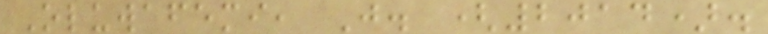Oluwafemi, J. (2014).
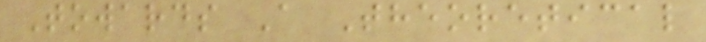Towards A Theoretical
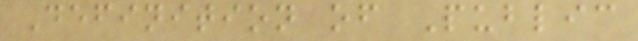Definition of Public
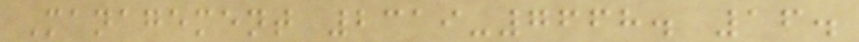Management 2319-7668. 16.
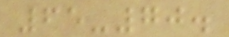65-70.
